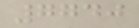7740
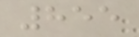855
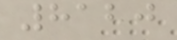8120
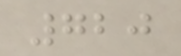720
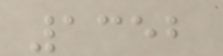1352
